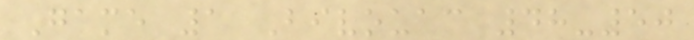Game 1 Bivouac 48-50
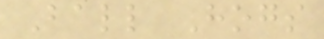Ball Hogs
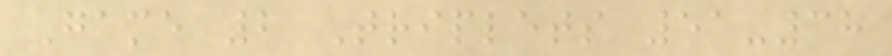Game 2 Triplets 51-38
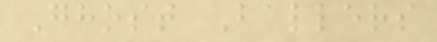Ghost Ballers
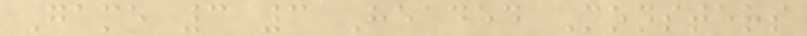Game 3 3 Headed Monsters
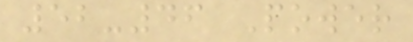52-46 Power
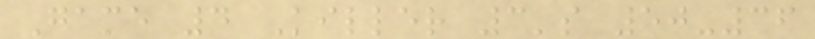Game 4 Killer 3's 50-36
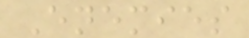Enemies
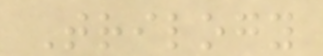Trilogy
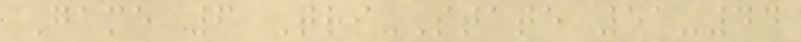Game 6 Tri-State 51-44
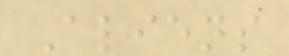Aliens
